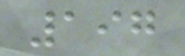197
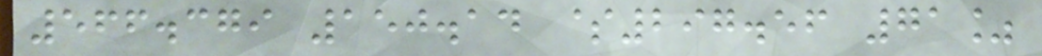566.379 150.14 $297.56 71%
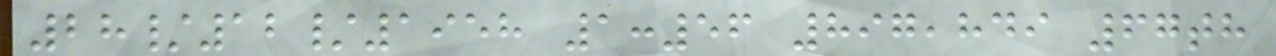28/12/1958 1:56 897,849 67th
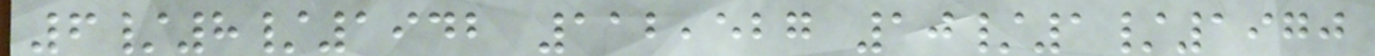6/8/1942 112,527 10/1/1970
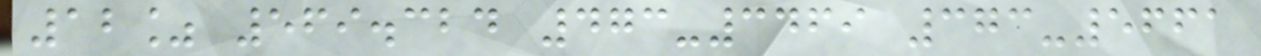12% 569.324 473-3469 373-5661
